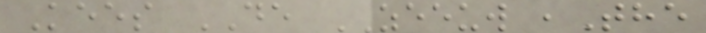Kees DE ZEEUW ,The
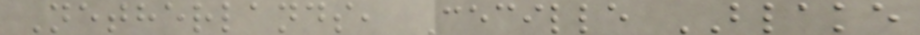Netherlands, Cecille BLAKE
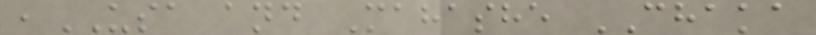,USA and Mahashe CHAKA
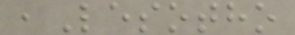,Lesotho
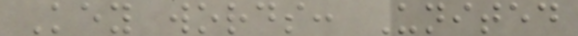Key words: United
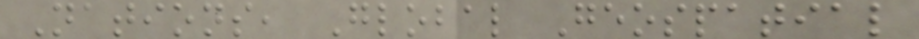Nations, Global Geospatial
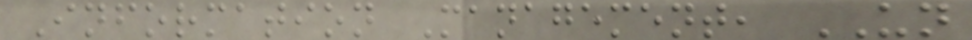Information Management, UN
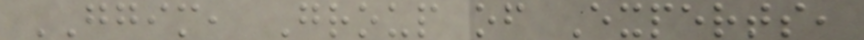GGIM, Group of Experts,
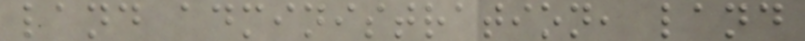land administration, land
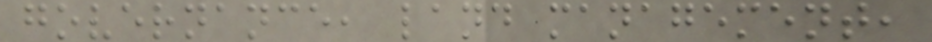governance, land management,
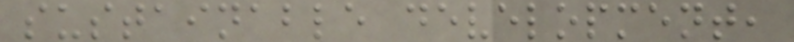sustainable development,
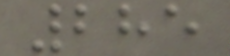285
